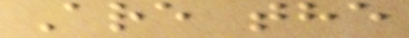Are the
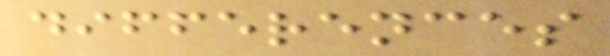differences
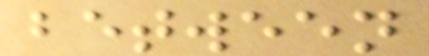between
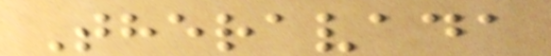Theravada
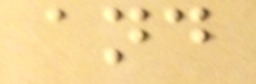and
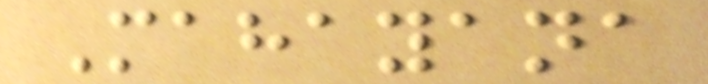Mahayana
